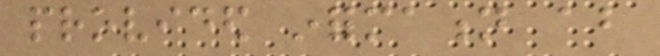provided information about
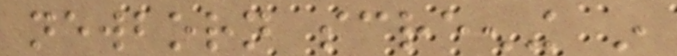newborn screening in
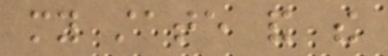my state and the
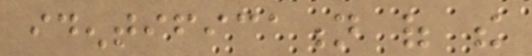identification of the
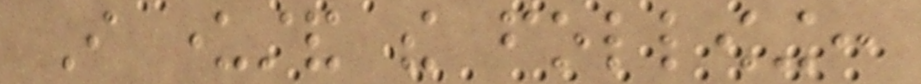I understand the following:
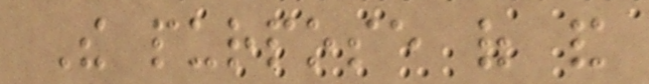The purpose of and
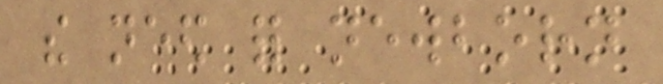the need for newborn
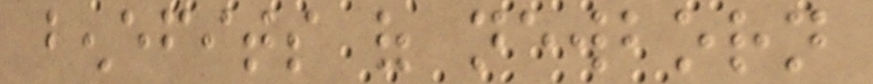benefits of newborn
